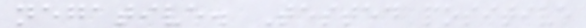negative. Tested positive
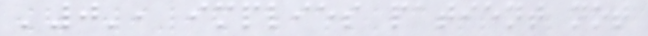'0', implies patient not
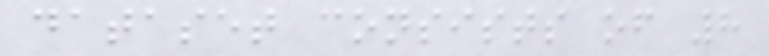dataset consists of 8
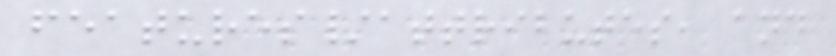features/attributes, and
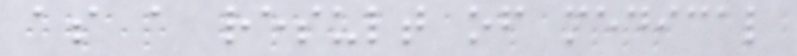as a result of medical
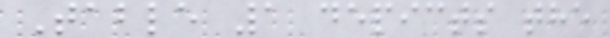Table 1 depicts the
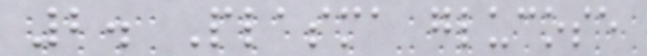2. Plasma glucose
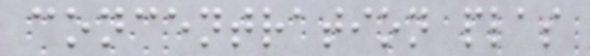concentration plas
